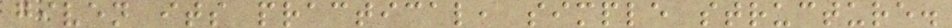given its practical, simple structure.
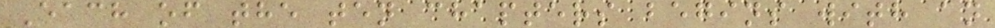Each of the ten chapters begins with an
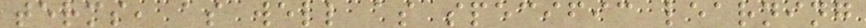terms, as well as specific learning
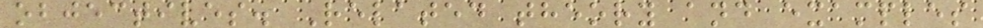objectives. Related theory and examples
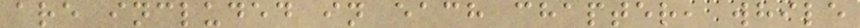are included in each chapter, while
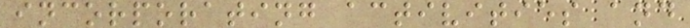incorporating activities and
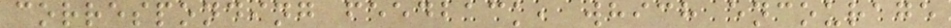corresponding feedback, which encourage
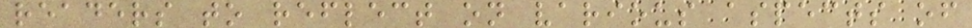readers to reflect on various aspects of
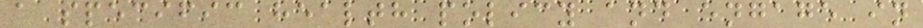a specific health policy and engage in
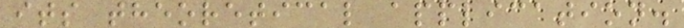its theoretical application.
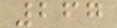267
